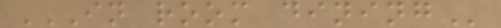IN ROOM DINING
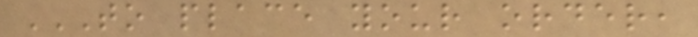TO PLACE YOUR ORDER,
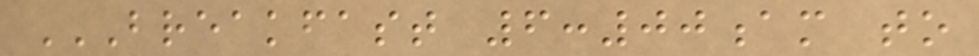BREAKFAST 6:00AM TO
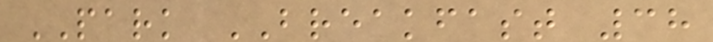PARK BREAKFAST 38
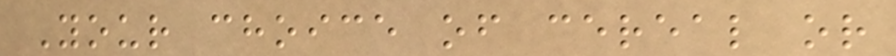Your choice of cereal or
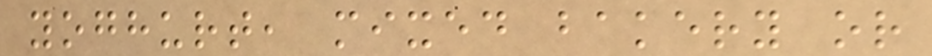yoghurt, mixed bakery or
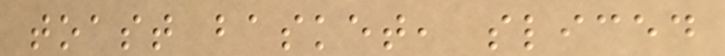toast basket, sliced
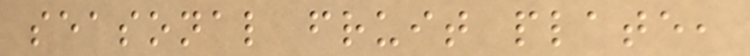seasonal fruit plate,
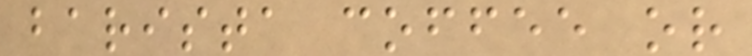barista coffee or
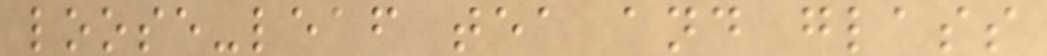loose-leaf tea and glass
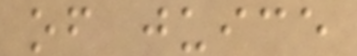of juice
